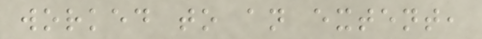worked to an extent,
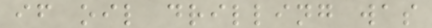if oil drilling was
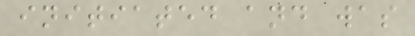initiated and was
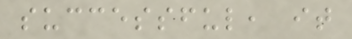successful, it
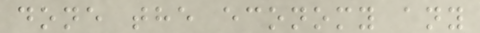done the economy any
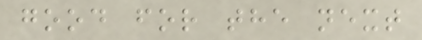good for the next
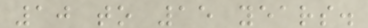10 to 15 years.
